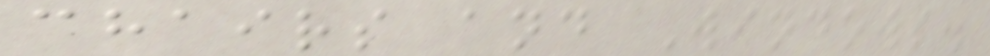chairs and Windows.
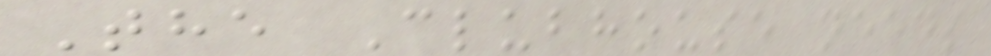The Clubhouse needs
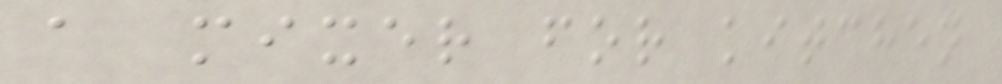a mixer for kitchen
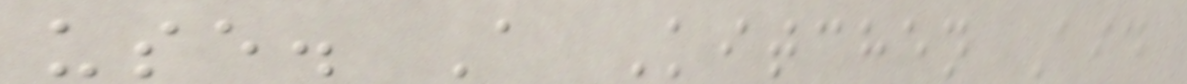use. A Kitchen Aid
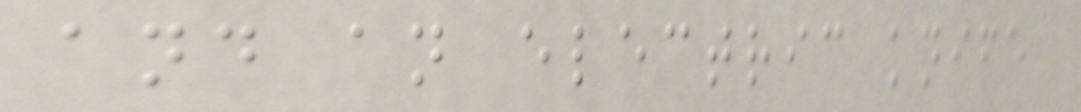and an electric knife
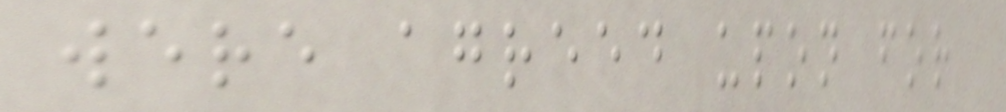were agreed upon for
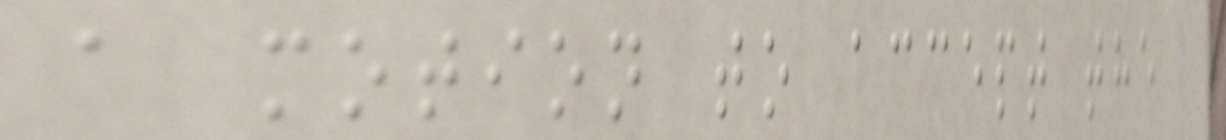a motion to accept the
